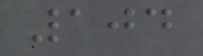104
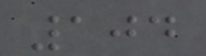104
